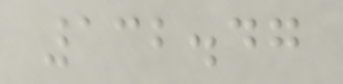132.47
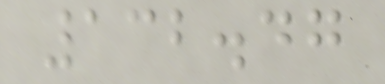132.47
